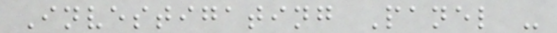Investigating Panel -
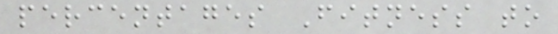percentages Fitness to
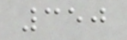350
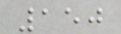150
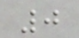0
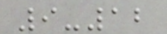9-12
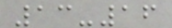13-16
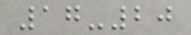17-20
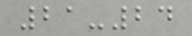21-24
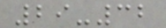29-32
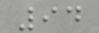94
